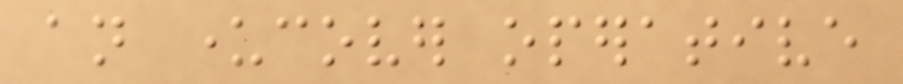an undercover operative
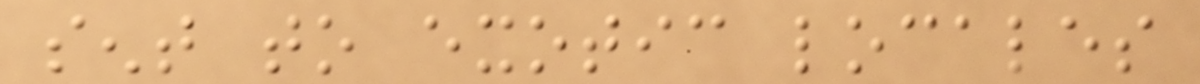sent to exotic locales
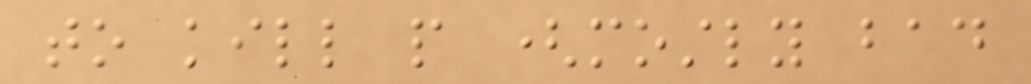to kill people (mostly bad
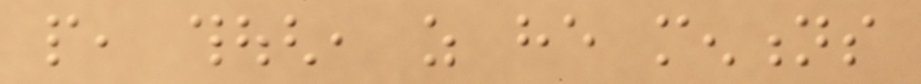people, though, as he mentions
